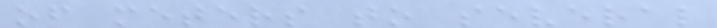of meters to several
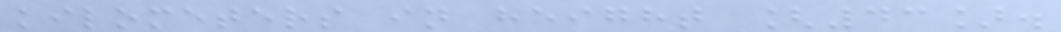kilometers in height [43].
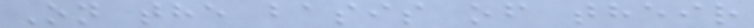On the basis of their
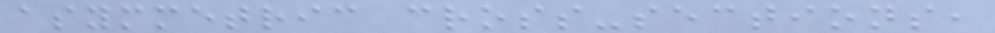asymmetric cross-sections,
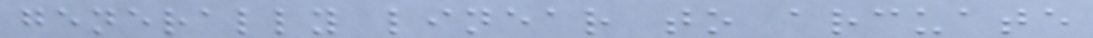generally linear to arcuate
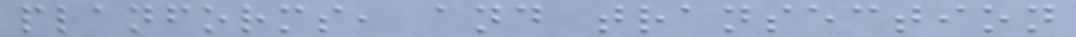planforms, and transection
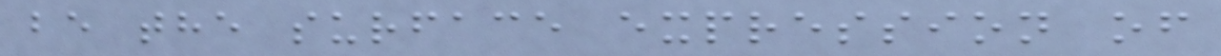be the surface expression of
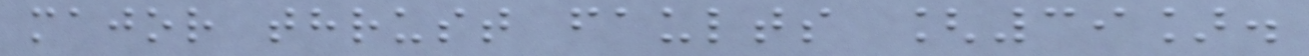major thrust faults [39].
